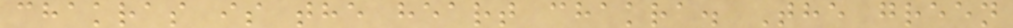chakras is the heart chakra. The green
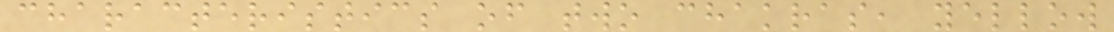characteristics of two chakras, yellow
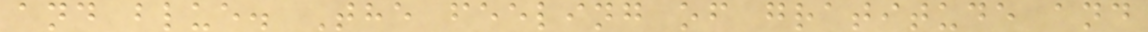and blue. The feeling of gratitude and
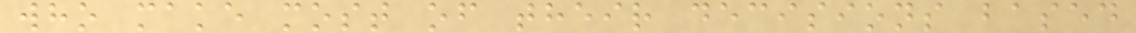who make most of their decisions based
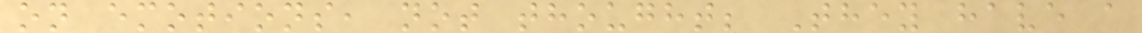on emotions, not thought; They have a
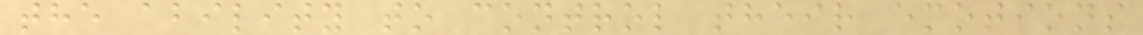the ability to control their emotions
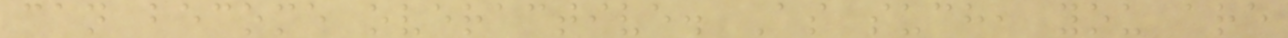can become overactive. As such, you are
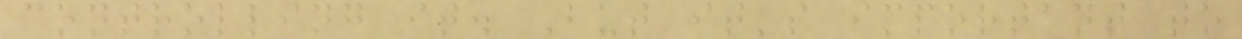controlling it. But it's important to
